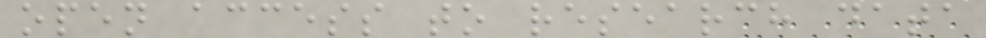open access to research data
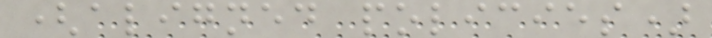(aligned policies)
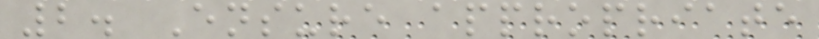2. Ensure appropriate
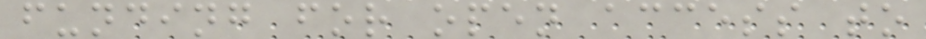funding for open access to
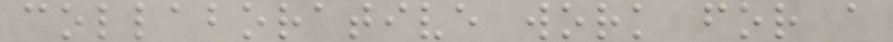collaborative work for a
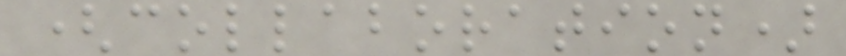(collaboration)
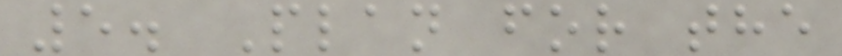5. Plan for the
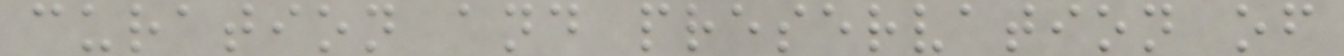curation and preservation of
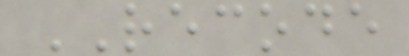RECODE
